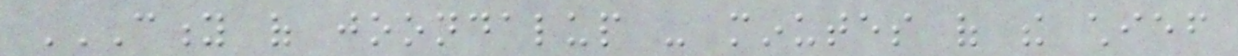CITY OF JOONDALUP - MINUTES OF THE CHIEF
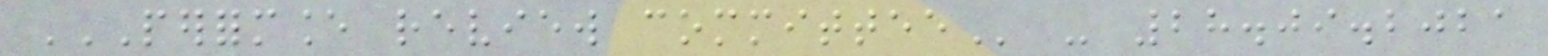PERFORMANCE REVIEW COMMITTEE - 28.09.2021
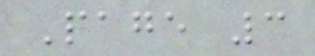Page 3
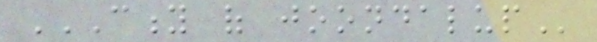CITY OF JOONDALUP
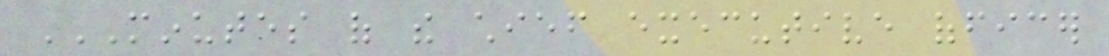MINUTES OF THE CHIEF EXECUTIVE OFFICER
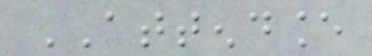ATTENDANCE
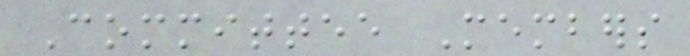Committee Members
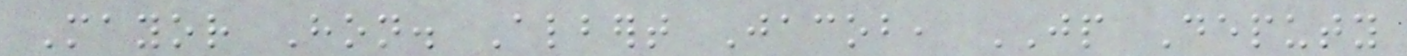Mayor Hon. Albert Jacob, JP Deputy
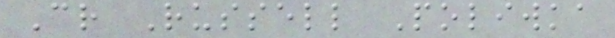Cr Russell Poliwka
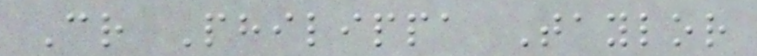Cr Philippa Taylor
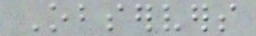Observers
